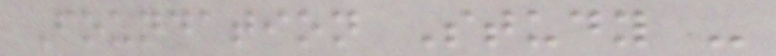Foundation Study -
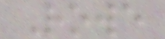Rowe
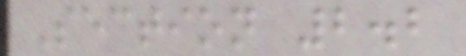Section 2.2
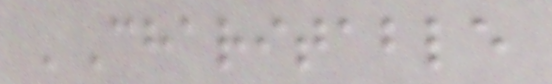'Charitable
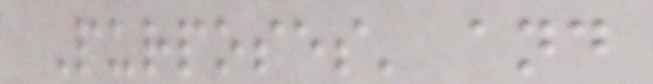Purposes' and
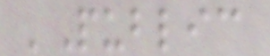'Public
